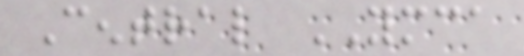Central YMCA
